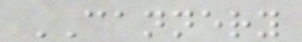CANNERY
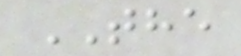THE
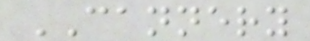CANNERY
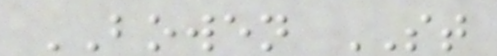BOWEN ST
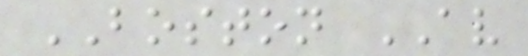BOSTON AV
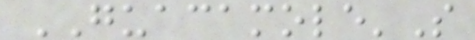GUACAMOLE'S
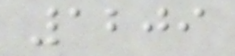1209
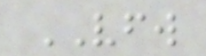VFW
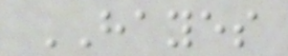HAYES
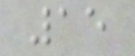15
